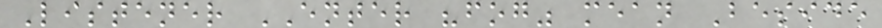Listener ENTER "fog" mean Beside
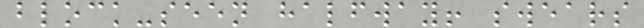block-seen halfway! swears
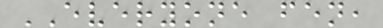EVERYONE fen,
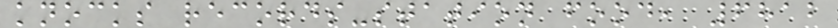knocks records-station food, 6812
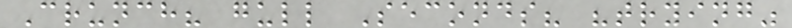Crunch? gull Seconds? "trying"
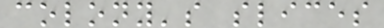colony's slices
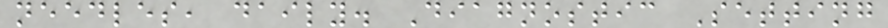needles, daily. Diagnostic Setting
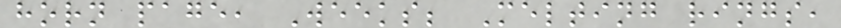horn page, Weeks; Melting rings,
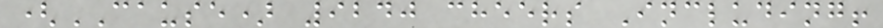(CAUSE) 9240 cheers Including!
